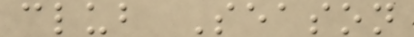club Season
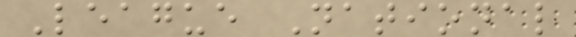League National
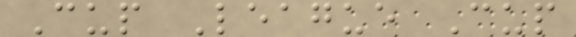Cup League Cup
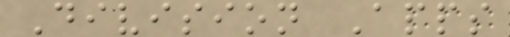Division Apps
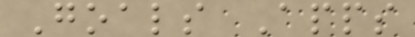Goals Apps
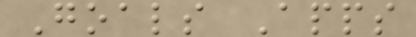Goals Apps
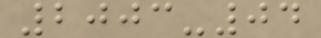2003-04
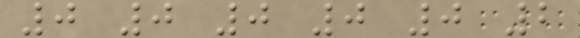0 0 0 0 0 2
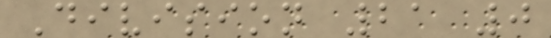Division 21 0
